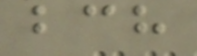bch
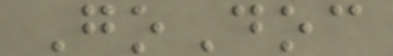GoDoc
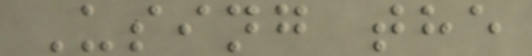Using the
